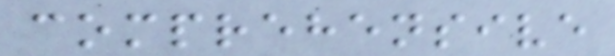comprehensive
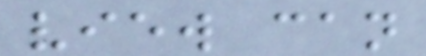view can
